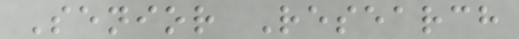Senior Research
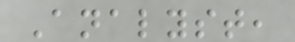Analyst,
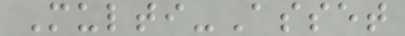Multi-Asset
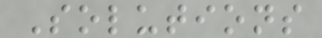Solutions
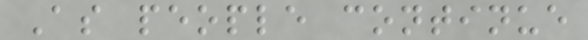As people continue
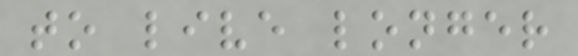to live longer
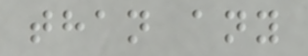than any
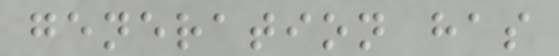generation has
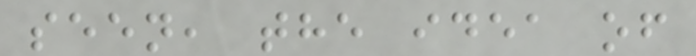seen, the idea of
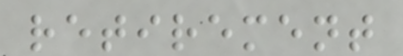retirement
